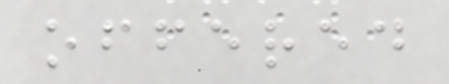offered
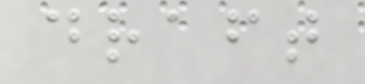draft
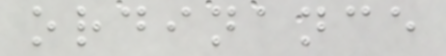ordinance
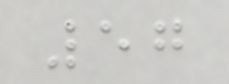57
